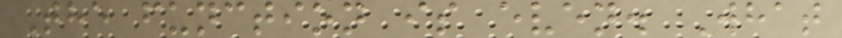The function is even. What
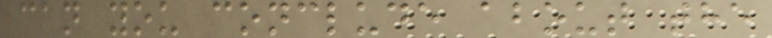can you conclude about the
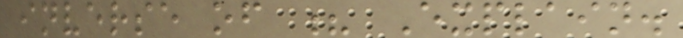inverse of ? Explain.
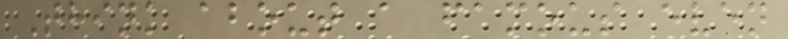Think about a famous even
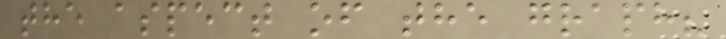the aspect of the graph?
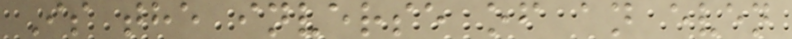Is the inverse of an even
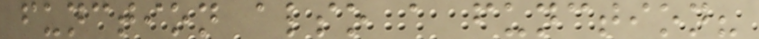function also a function?
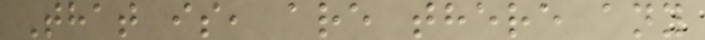That is, are there any
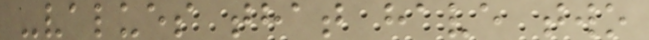-values that have two
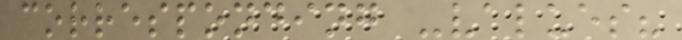corresponding -values?
